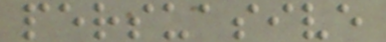persuasive
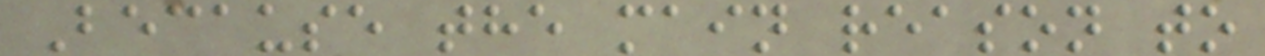Because the main reason to
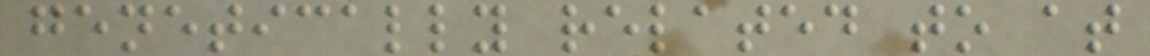genetically related to at
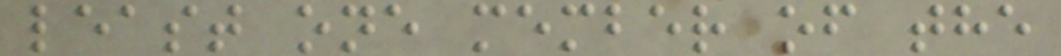least one member of the
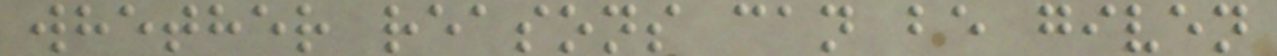whether reasons can be given
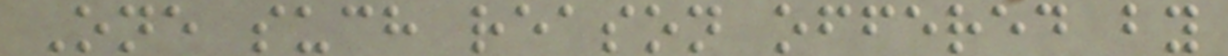One such reason offered by
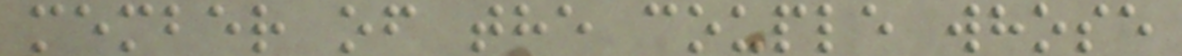member of the couple whose
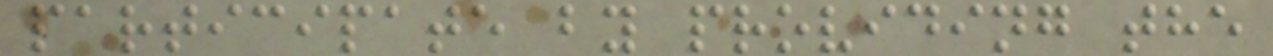participate by providing the
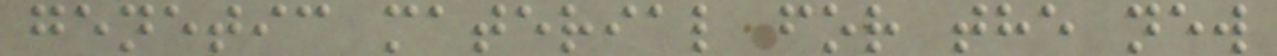genetic material for the new
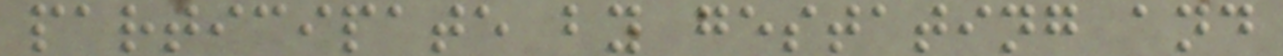participate by gestating and
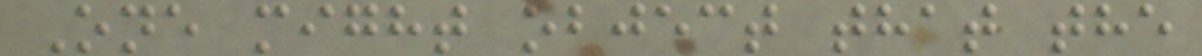One might object that the
